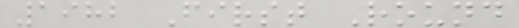1982 First Round
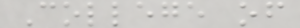College of
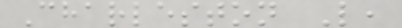Charleston L,
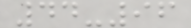44-96
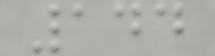144
